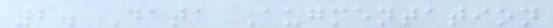2. Data Augmentation
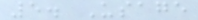5. Usage
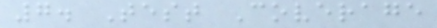7. Test Coverage
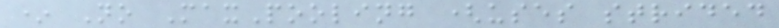* No MaxPooling (uses strided
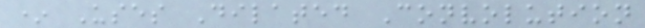* Uses Dilated Convolution
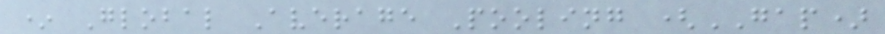* Global Average Pooling (GAP)
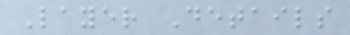Layer Details
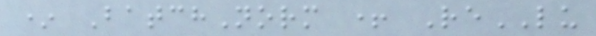* BatchNorm + ReLU
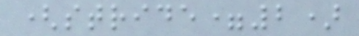(stride=2)
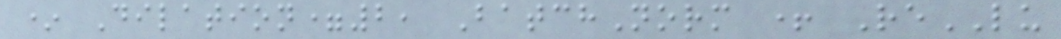* Dilation=2, BatchNorm + ReLU
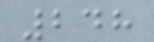248
